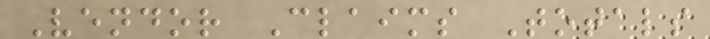Vendor Claims Totals
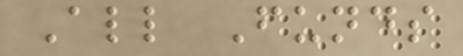All Funds
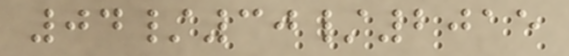04/30/2015
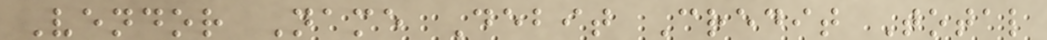Vendor Name Debit Credit Total
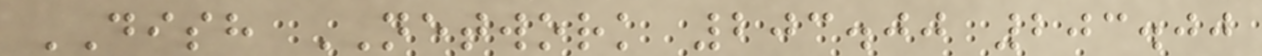DISH NETWORK 203.00 203.00
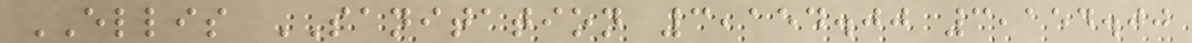ELLIS SANITATION 3,154.00 3,154.00
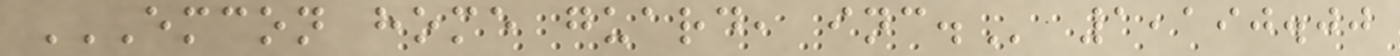EMCON HOME GUARD, INC. 1,190.00
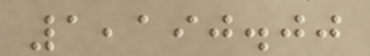1,190.00
